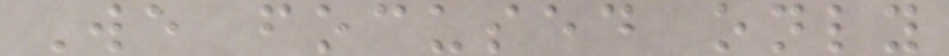We focused only
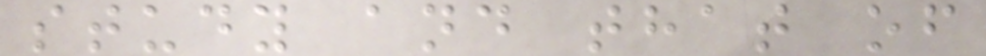study and that of
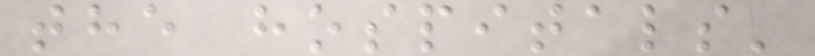the hospitals'
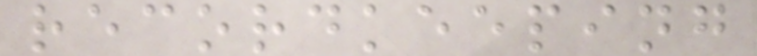recordkeeping
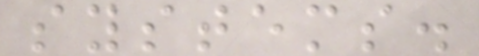systems.
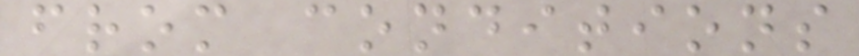from conditions
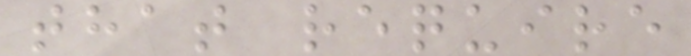that require
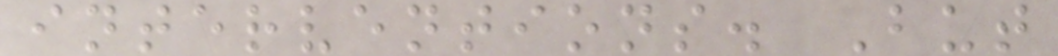interventions. But
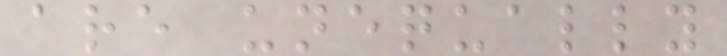are unequally
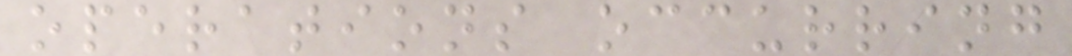operations occurring
